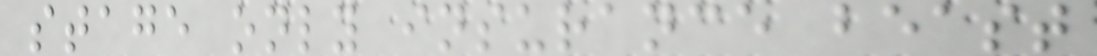stage only insurance beast
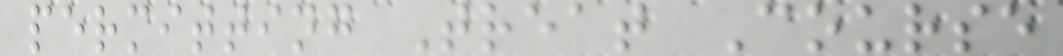permitting Treat Course
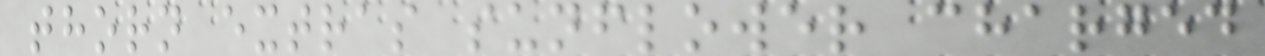thorn extras sunflower charged
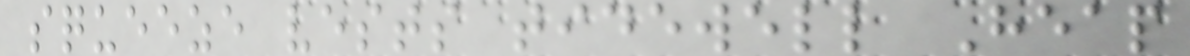squeeze vests tidewell Heap
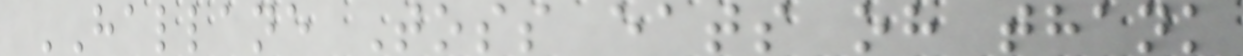HALLANE Toss eats oh thank
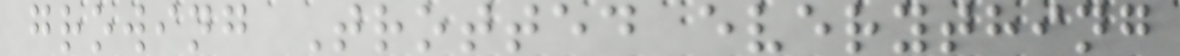growing Trotted everything
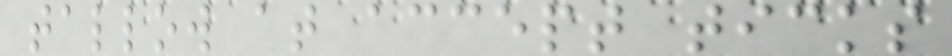tallow at accept ticks
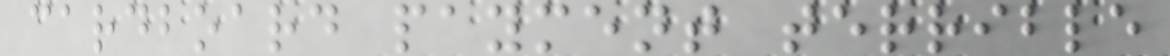cardboard payment terrible
